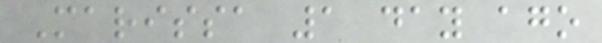Marissa 1 day ago
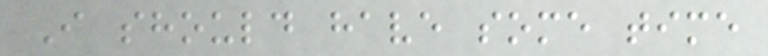I should have some time
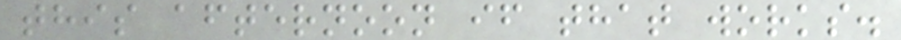this afternoon if that works.
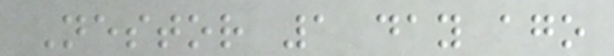Nestor 1 day ago
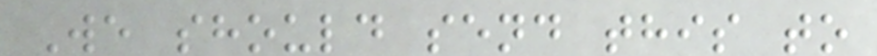We should send this to
